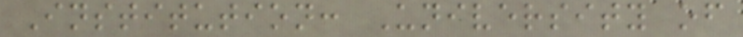Institution: University of
